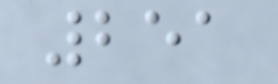251
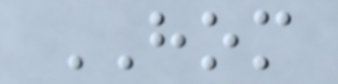HOM
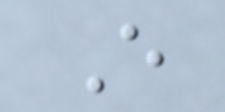E
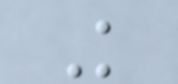K
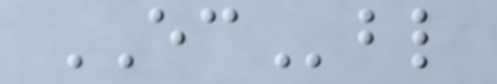ECbl
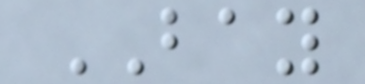BAY
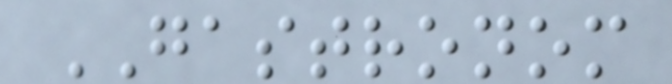GASTRONOM
